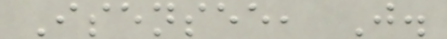Isensee, J.
